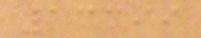13399
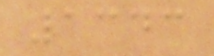1343
